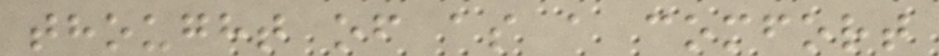thought of as a comfort
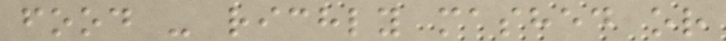food - richly mashed or
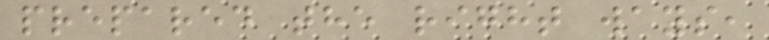prepared the right ways,
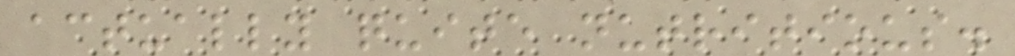actually quite nutritious.
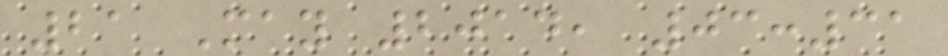21 May 2014, 03:31
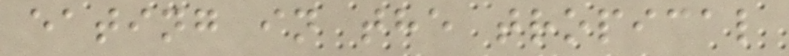eating in the tropical
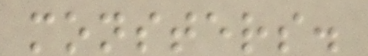monsters.
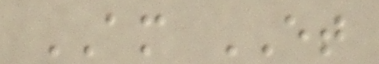AM ET
